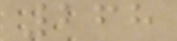268
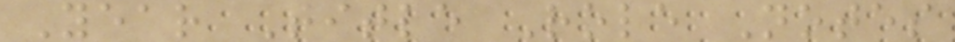Year Title Role Notes
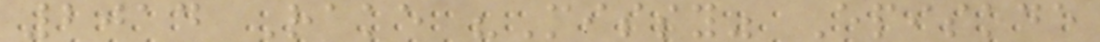2014 Rake "Missy" Episode
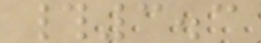#3.3
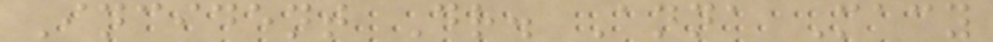Incident Dr. Anna Macy
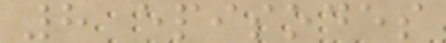8 episodes
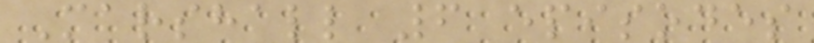Marshall 6 episodes
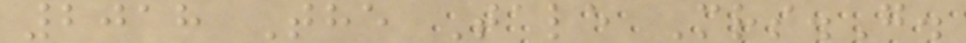2018 The Tale Mrs.G.
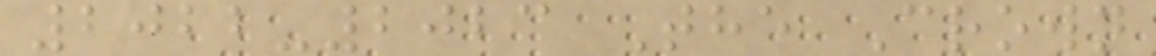2022-2023 The Crown
